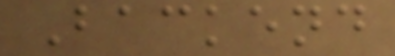Backend
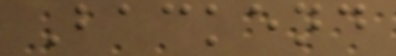Backend
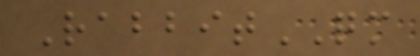RabbitQM
